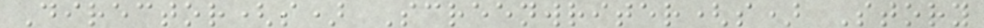Director(s) Screenwriter(s) Story
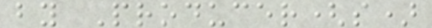by Producer(s)
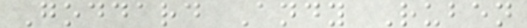Goddard Andy Ruben
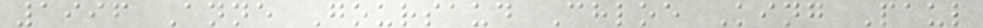1996 Anne Goursaud Chloe King Paul
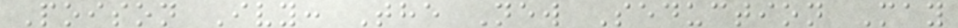Poison Ivy: The New Seduction May
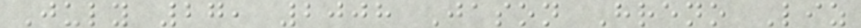July 27, 2008 Jason Hreno Liz
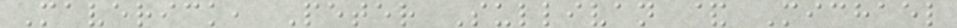Maverick, Peter Sullivan & Michael
